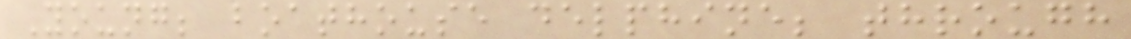Young; boathouse delphine; through
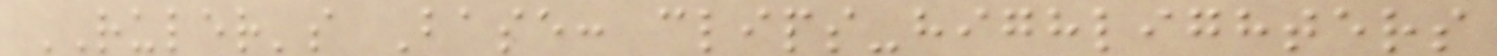RULER's Base: clips-highlighters
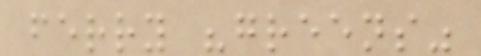ferry "greens"
